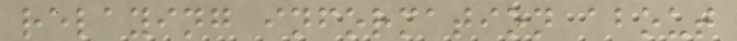relaying information about
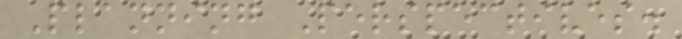Planning Perspectives.
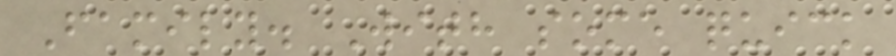Family. With some quick
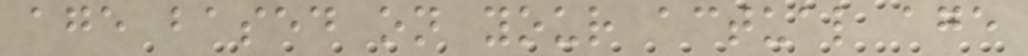age based on your actual age
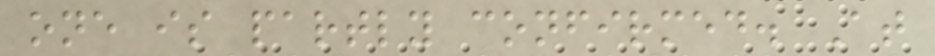one is partly confirmed. At
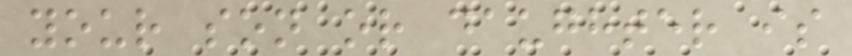your son or daughter is
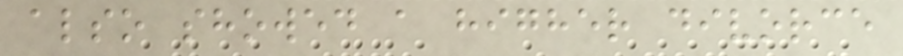also showed a higher divorce
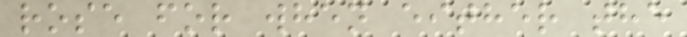rose for when either the
